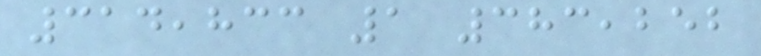314,833 1 383,252
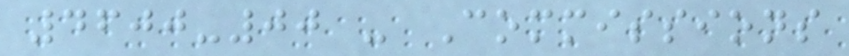4600-00 - Commissions
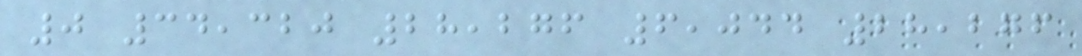0 34,320 28,276 6,044 28,276
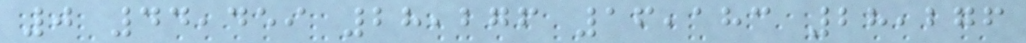0 44,459 28,276 16,183 28,276
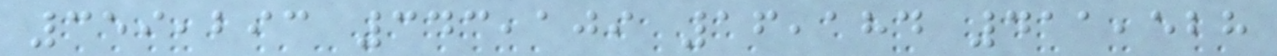359,293 343,109 16,184 411,528
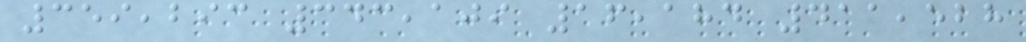359,293 343,109 16,184 411,528
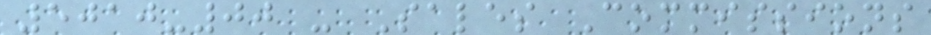5010-00 - Sales Commissions
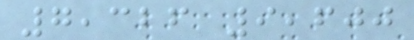7,326 9,600
